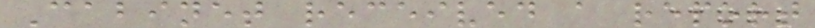Cabinet received a report
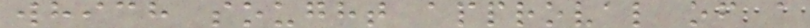which sought approval of a
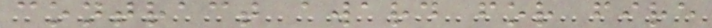contract award for fire
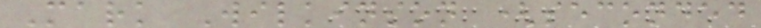Mark Wilkinson (seconded
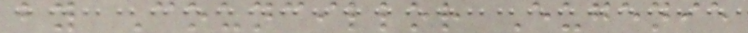by Councillor Eugenie
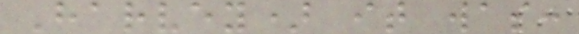Harvey) it was:
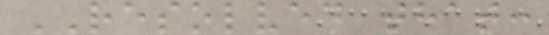RESOLVED that:
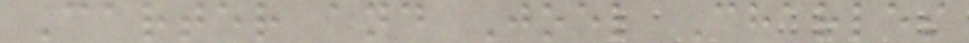Carter and Joel Charles
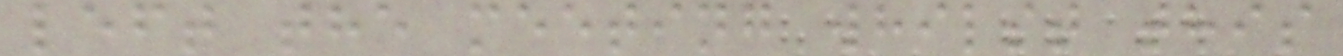left the meeting whilst this
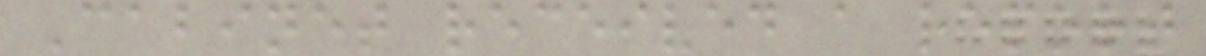Cabinet received a report
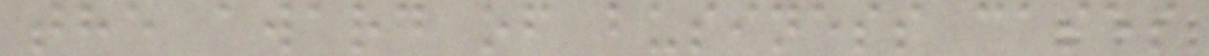the award of business cases
